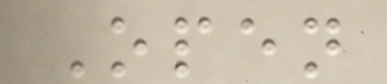Open
